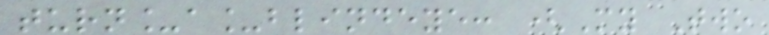turn_a_blindeye: (My Two
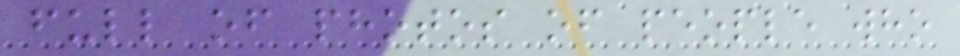full of photos of people who
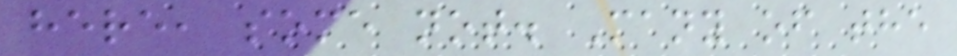here, some not. Many of the
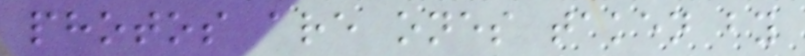photos are ones taken by
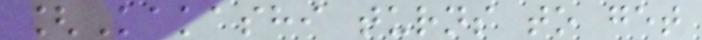[Kakashi turns to get
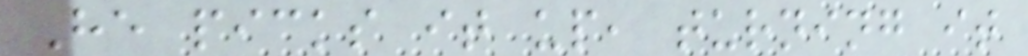He picks it up, turning it
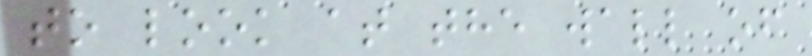to look at the wall of
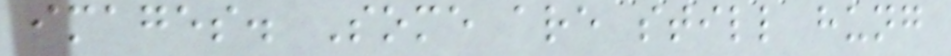images. Some are still hung
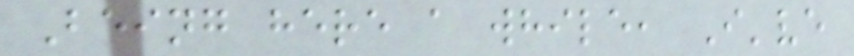Being here a while, I've
